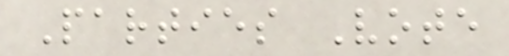Parties Vote
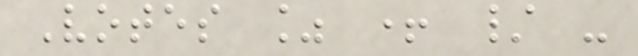Votes % + / -
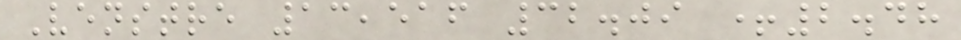Venstre 13,516 32.09 +2.48
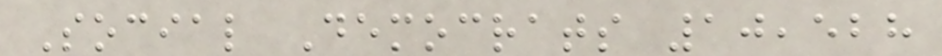Social Democrats 10,528
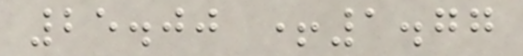25.00 +1.77
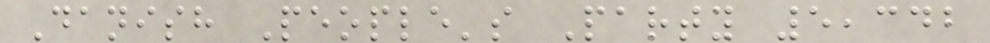Danish People's Party 5,342
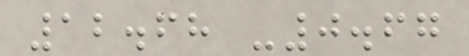12.68 -0.67
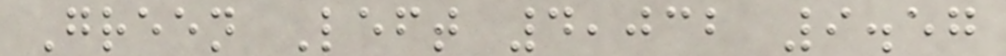Green Left 4,032 9.57
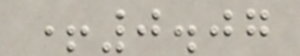+0.07
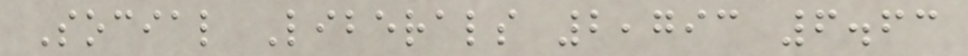Social Liberals 2,793 6.63
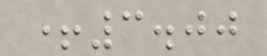+3.00
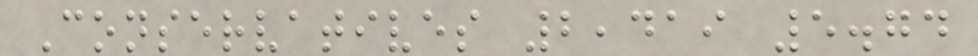Conservatives 2,419 5.74
